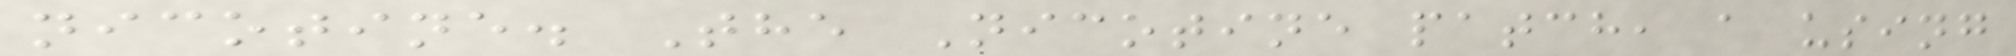nicotine. The Nicotine patch, a using
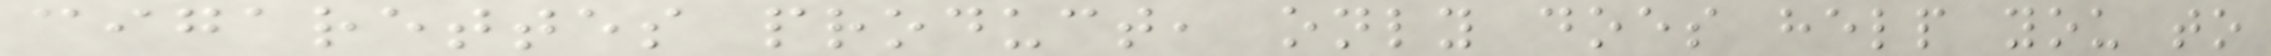cigarettes product, only does help you to
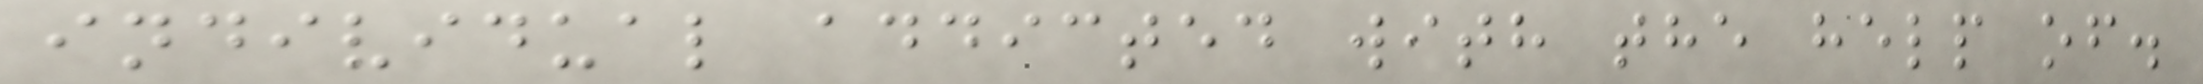individual addicted with the help of.
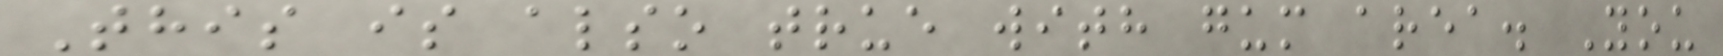This is also true with gum area. You
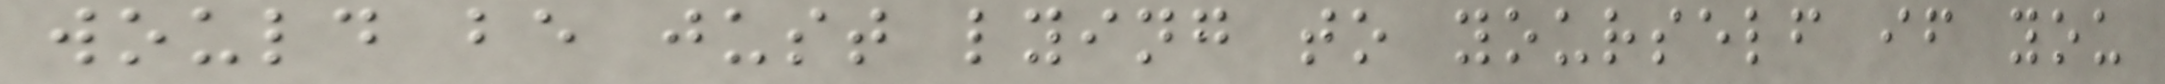would be just lying to yourself if you
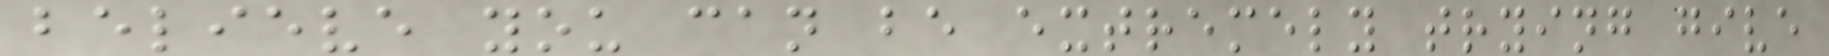believe you can be extremely trying give
